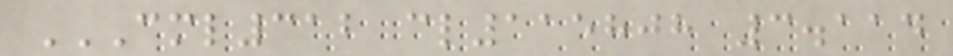CML312 CL115808 3.114
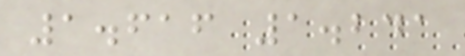1.616 1.241
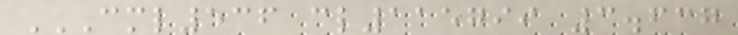CML536 CL115799 3.637
